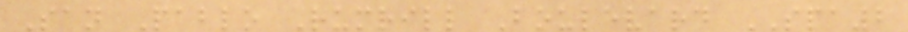San Pablo Rumrill Boulevard SPA2
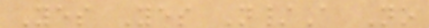Yes Yes N/A No
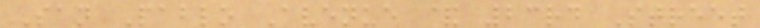San Pablo Avenue & 23rd Street
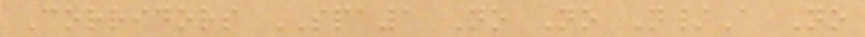Corridors SPA1 No No N/A No
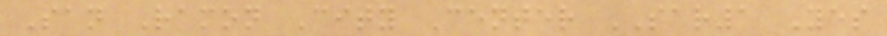San Ramon City Center SAR1 Yes
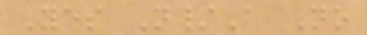Yes N/A No
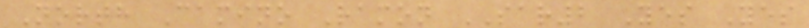North Camino Ramon SAR2 Yes Yes
